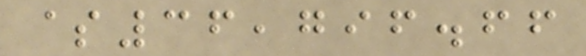$36,796.66
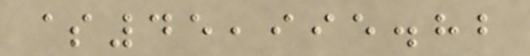$45,995.82
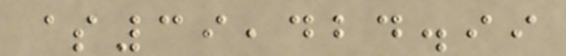$39,424.99
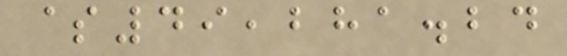$49,281.24
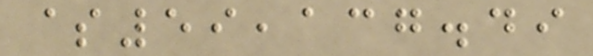$59,137.49
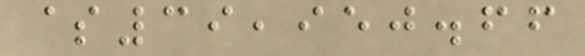$39,950.66
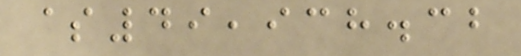$49,938.32
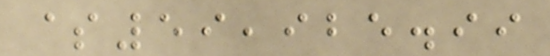$59,925.99
